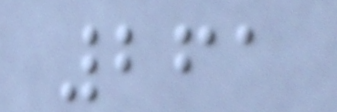261
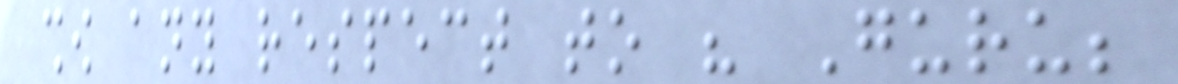show any respect to his Guru;
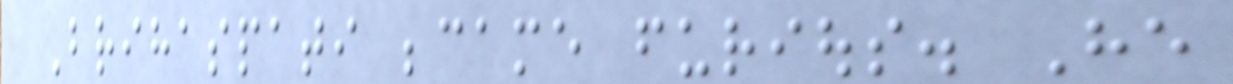Brihaspati became furious. He
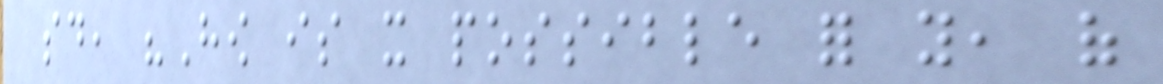said, "How is it possible for you, of
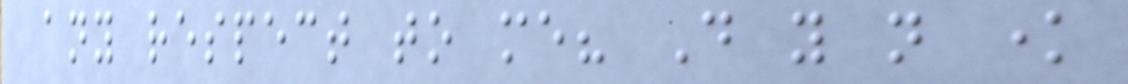any respect to me? Do you not know
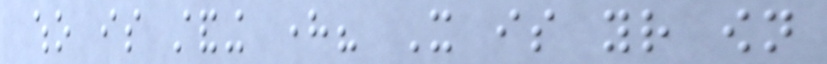who is standing here? It is your own
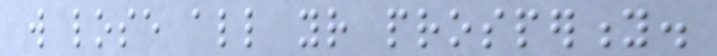will lose all your prosperity.
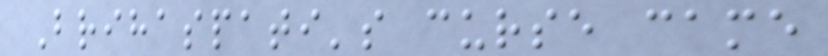Brihaspati's curse came
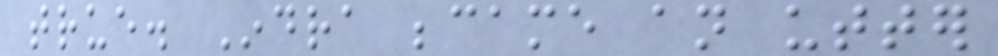true. Indra became an utter
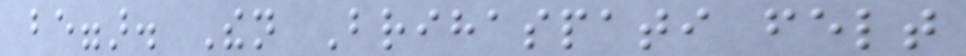beggar. Then Brihaspati felt
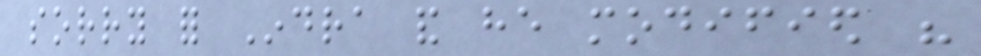sorry for Indra and he modified his
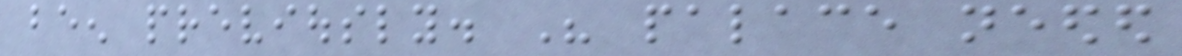been previously. His palace needed
